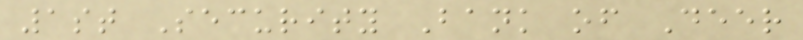1st Security Bank of Deer
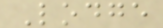Lodge
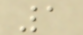1
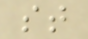st
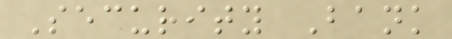Security Bank
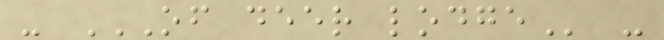- OF DEER LODGE -
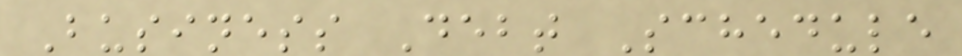Business Debt Schedule
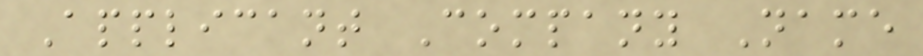Applicant Company Name
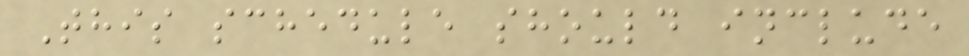This schedule should include
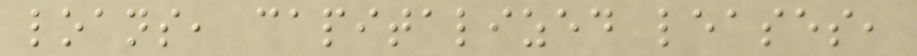loans, capitalized leases,
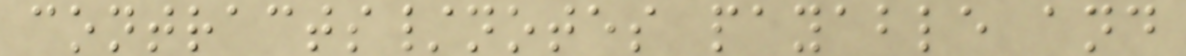contracts/notes payable and
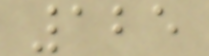125
